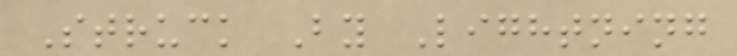Struck By Lightning
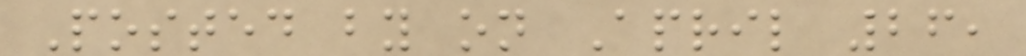Posted by on April 26,
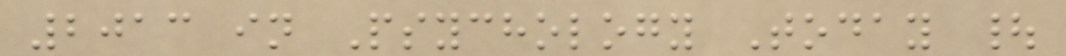2013 in Psychology Today |
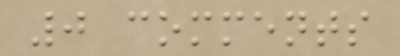0 comments
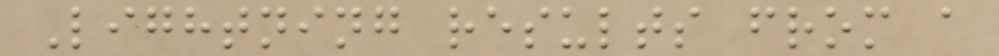Lightning results from a
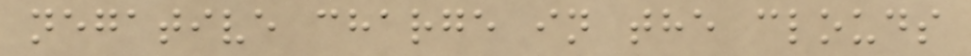negative charge in the clouds
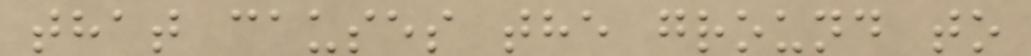that causes the ground to
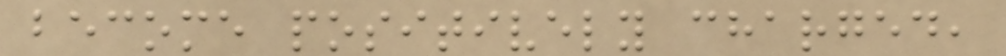become positively charged,
